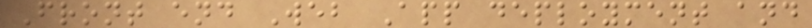Front end Web App deployment and
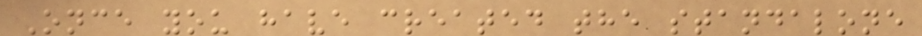Once you have created the standalone
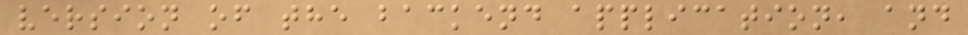version of the backend application, and
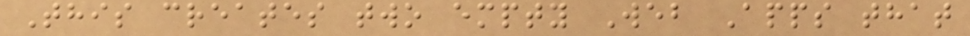This creates two empty Web Apps that
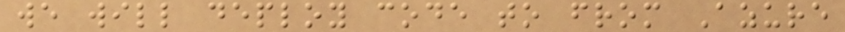we will deploy code to from Azure
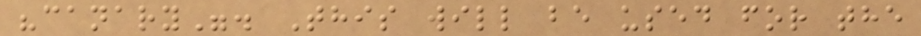"canary". This will be used for the
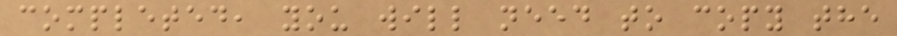completed, you will need to copy the
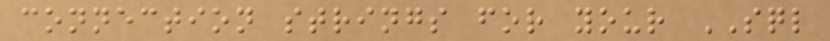connection strings for your SQL
